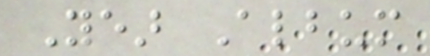Year Album
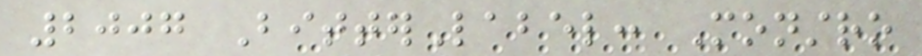2007 BitterLabel: Monstro
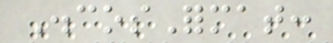DiscosFormat:
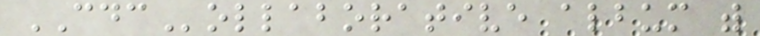CDCollaborative album with
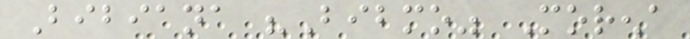Bibiana "Bibmo" Morena
